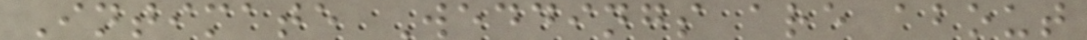Intimate Weddings are about
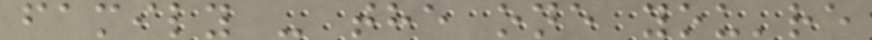family - the one you're
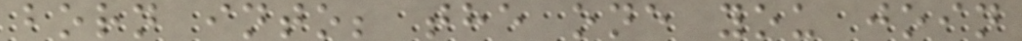born into; the one you join
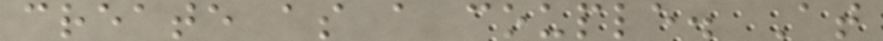create as a couple. At
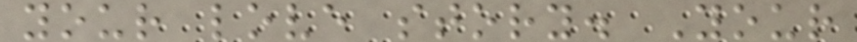your love story. Your
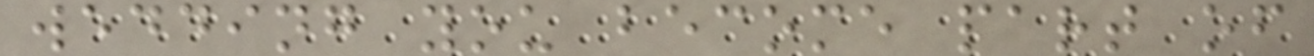wedding you become part of
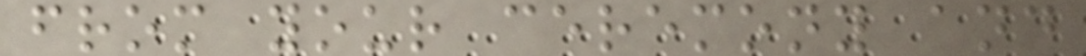from your ceremony and
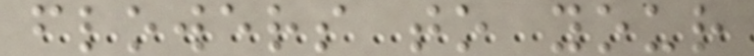flowers to your
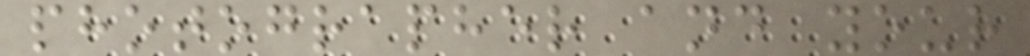photographer and your
